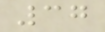37
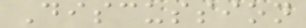Discussion
